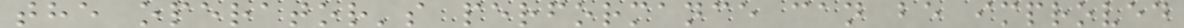the operator's performance can be improved
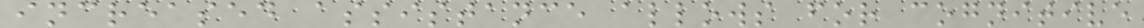increased assistance allows for cognitive
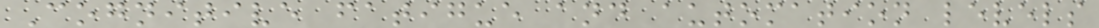Cognitive fatigue and automation levels
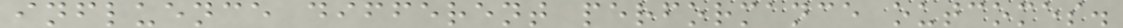influence different performance outcomes.
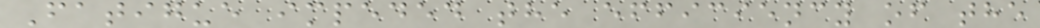Fatigue impeded the efficiency of the
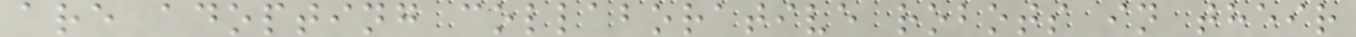are adopting collaborative robots in their
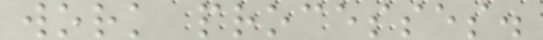work processes.
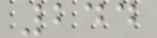244
